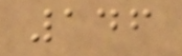146
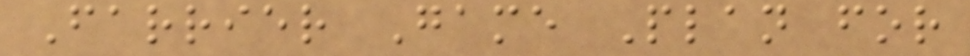Farrier Game Plan for
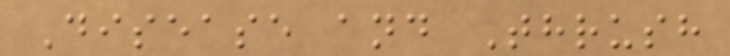Disease and Thrush
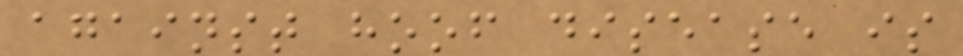against hoof disease is
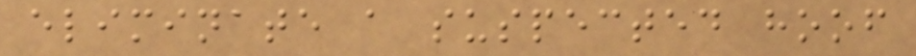eliminate a suspected hoof
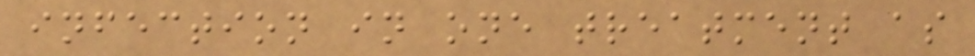infection in one treatment as
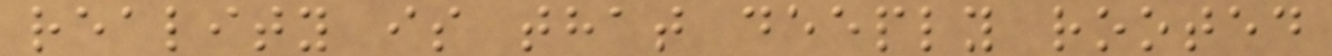reality is that deeply rooted
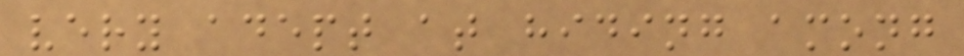very adept at hiding among
